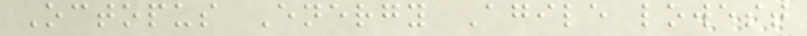Octopus Energy Agile lowest
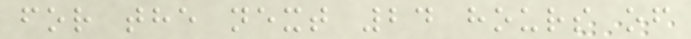for the next 24 hours of
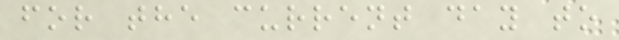for the current day to
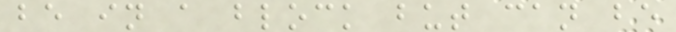be in a block but can be
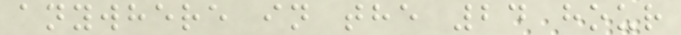anywhere in the 24 hour
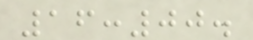16:00.
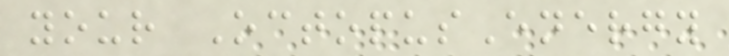your OctopusEnergy
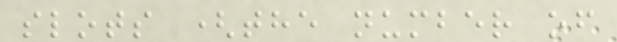slots (the number of
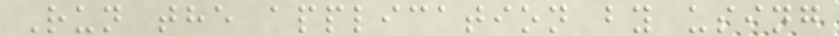Run the application by using
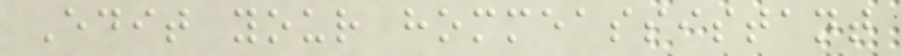Edit your hommeassistant
